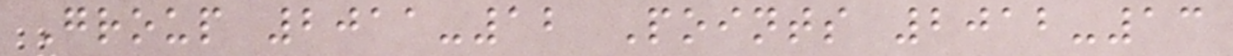Group 2011-12 Points 2012-13
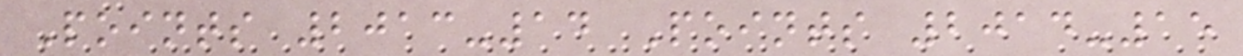Points 2013-14 Points 2014-15
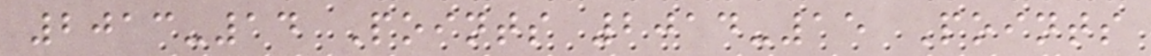2013-14 Points 2014-15 Points
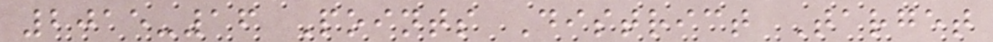2015-16 Points District Target
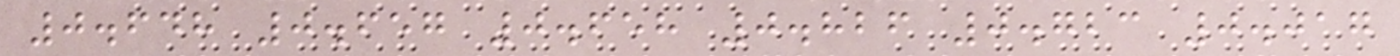0.648 0.657 0.658 0.826 0.723 0.017
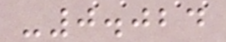-0.024
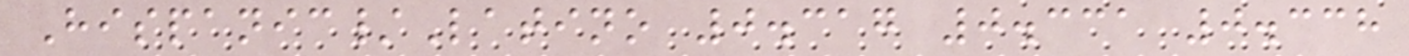Hispanic/Latino 0.317 0.331 0.338
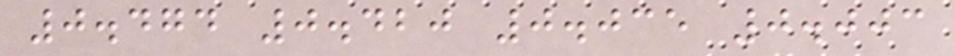0.474 0.420 0.035 0.003
